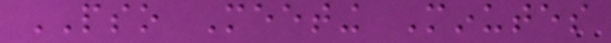PSO Meeting Minutes
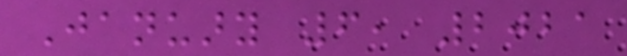January 6, 2021
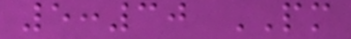5:30 PM
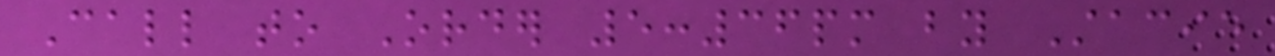Call to Order 5:36pm by Stacie
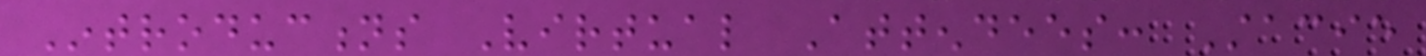Introductions Virtual Attendees: Stacie
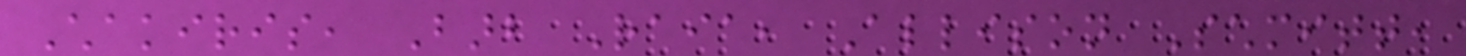Chakiris, Barb Raia, Allison Schmitt,
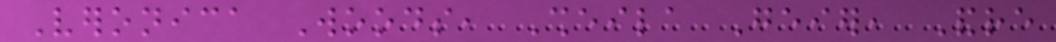Veronica Woods, Sheila Geier, Andre
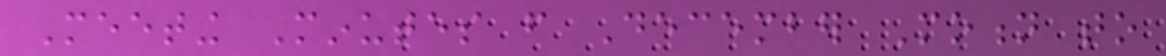Meeting Minutes from December Motion to
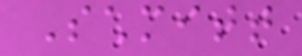Schmitt
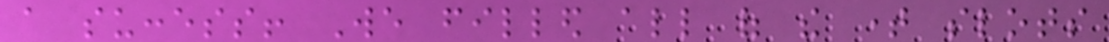a success! We filled all of the time slots
